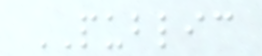PUBLIC
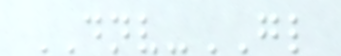DNV-GL
